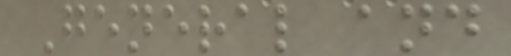General and
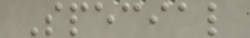Special
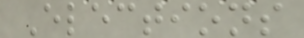Elections
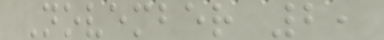November 2,
